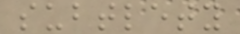subtlety
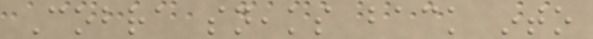Cobra sneaks back into
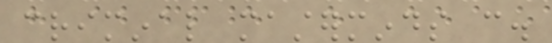criminal masterminds can.
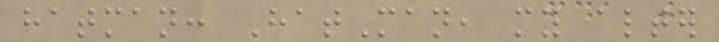hatman: HatMan, my alter
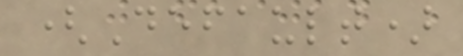(Default)
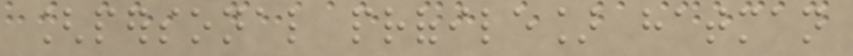[personal profile] hatman
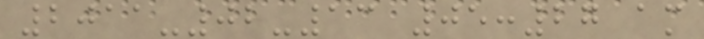2011-02-13 05:27 am
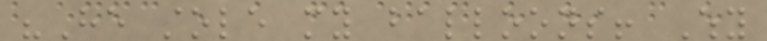"He stole my balloons! Why
